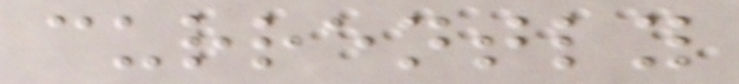currently
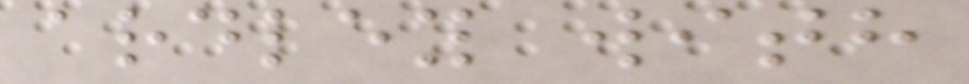ardley with
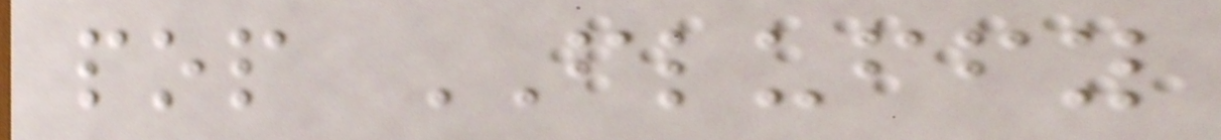pop FLUFFY
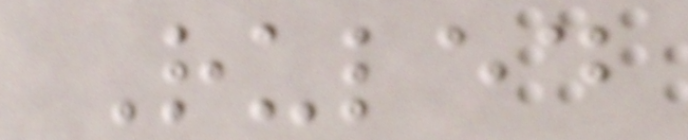Ruled
